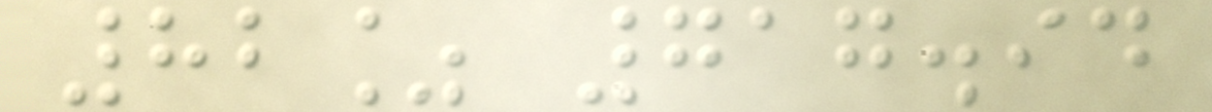82% 717.94
